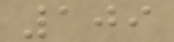109
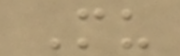Mu
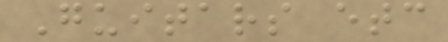Guitars etc
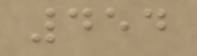454
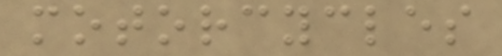motorcycles
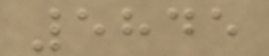5845
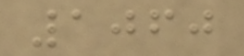1060
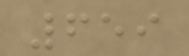659
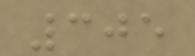305
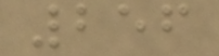256
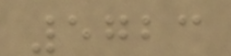5723
